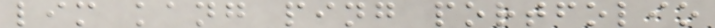lim kang ping portfolio
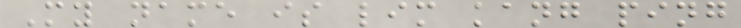My name is lim kang ping
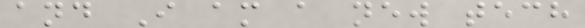and I am a new tech
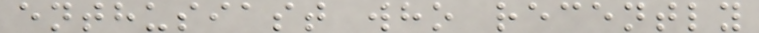enthusiast who recently
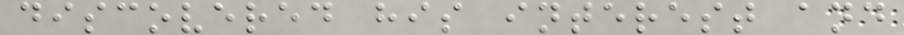discovered his interest and
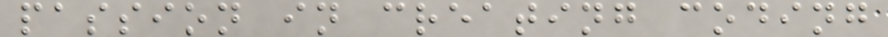passion in creating coding
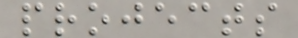projects
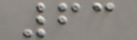63
